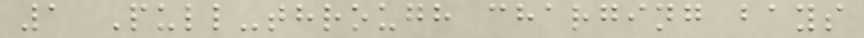1 Pull-through charging bays
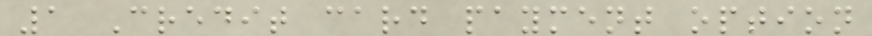1 Credit card payment option
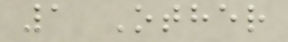1 Other
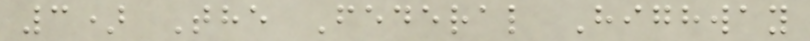3) The Federal Highway
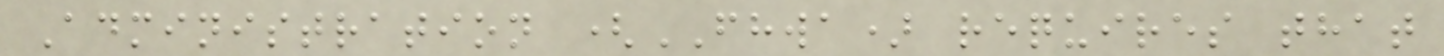Administration (FHWA) requires that
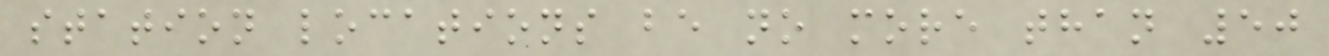station locations be no more than 50
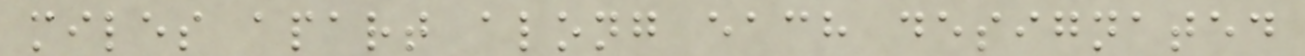miles apart along each designated
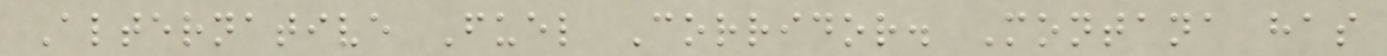Alternative Fuel Corridor. Montana has
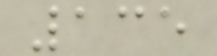135
